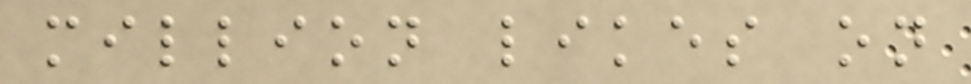million likes on
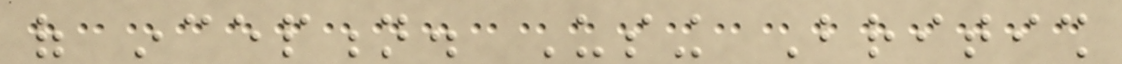of inception. Using British
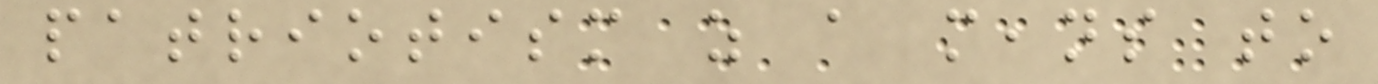patriotism as a means to
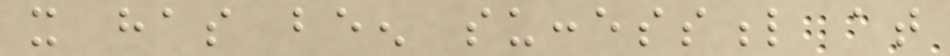it has been successful at
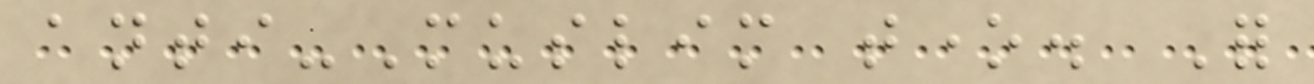anti-Muslim tone. For
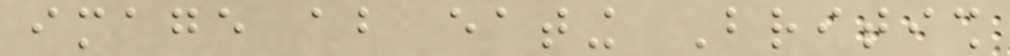image about eating British
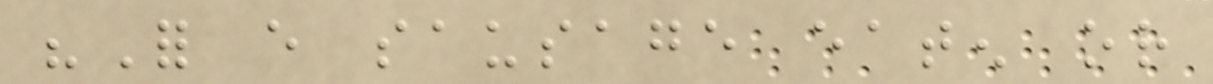"For every sausage eaten or
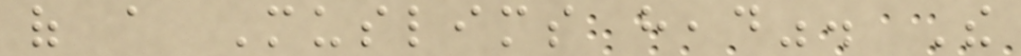of a Muslims head". The
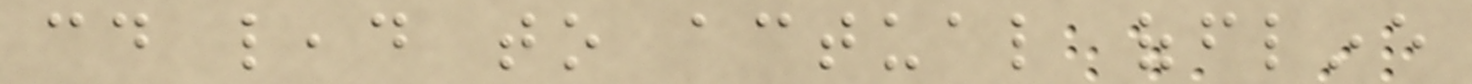could lead to actual offline
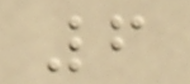6
